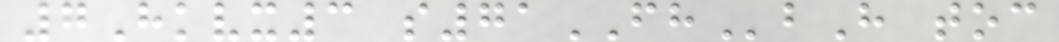7Hkvx3 s71FHbH toc
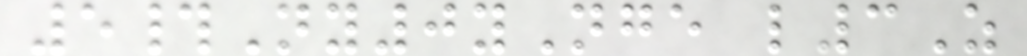5#Ny0yNge l3Z
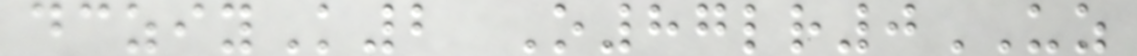dcziyK2 O87lr0UZ
